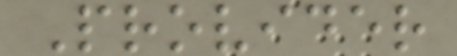Provider
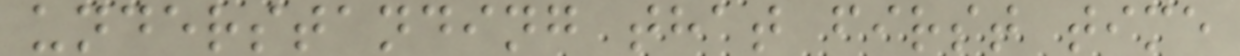understanding that first time
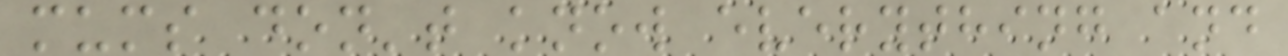mums don't know everything and
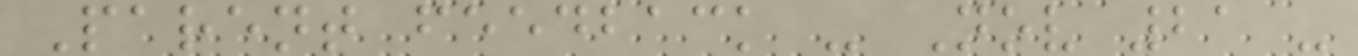Parent feedback - Nov 21 -
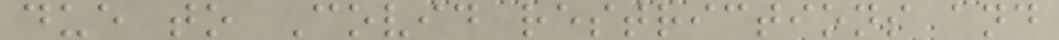due to Covid restrictions and
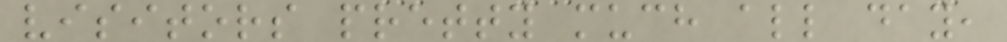visitors pretty much all day,
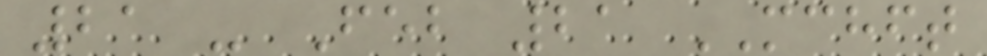21 - Feb 21 MCHFT
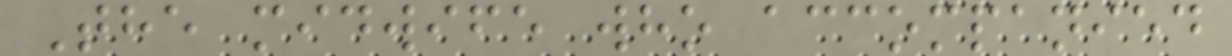The midwife who accompanied
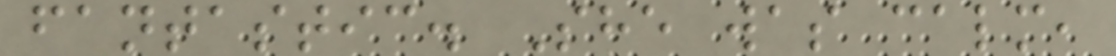fantastic. She was calm,
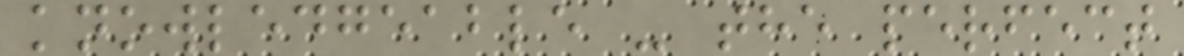knowledgeable - the perfect
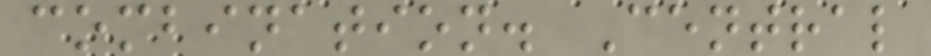combination. Central
